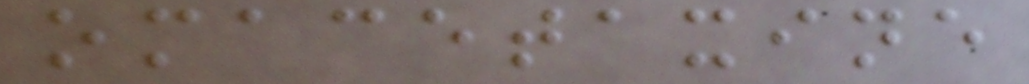omacetaxine
